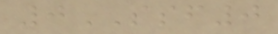0SSF0
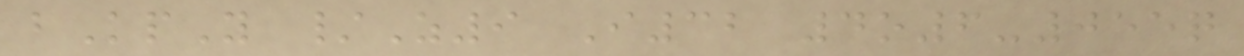bKpY /Z9 I32 4o6-055q
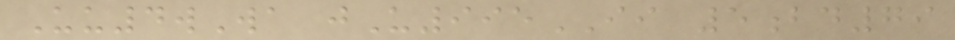Uu4wWa jU995II 5bd79
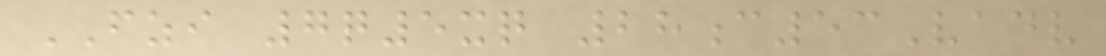FZI 7q5xq 28c53Vadv
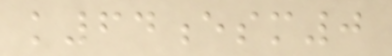k64esm0
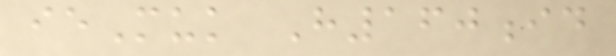ieMuk H160id
